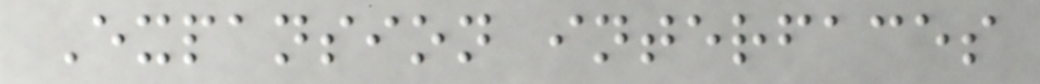Expansion interfaces
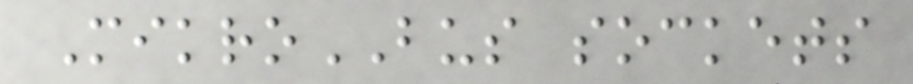MikroBUS sockets
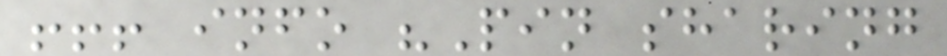!!! info "Pin sharing
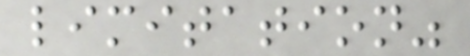limitation"
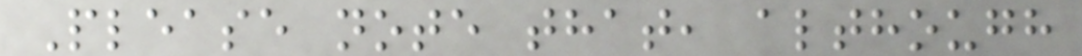Please note that, although
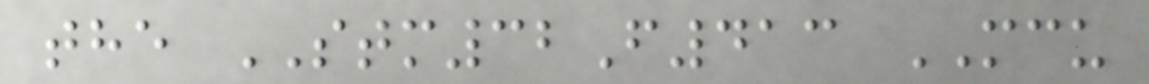the STM32F413 MCU
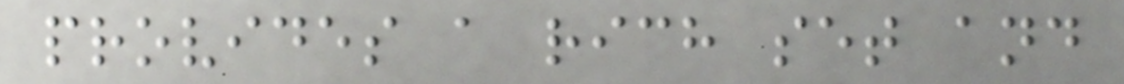provides a rich set and
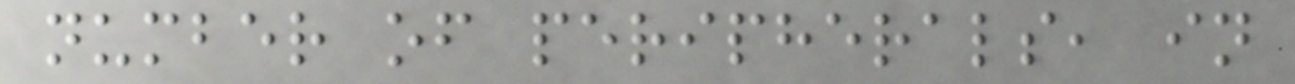number of peripherals, in
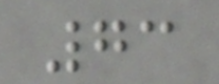73
